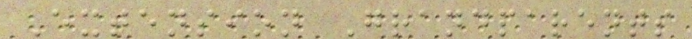Extension Grandparents
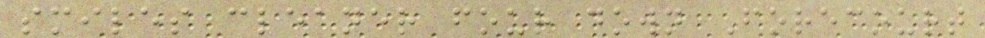smiles cleaner four down Forecourt
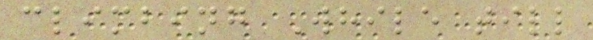climbing While till
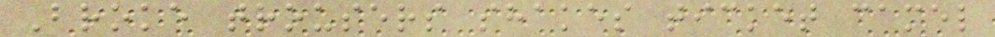Broke trousers shakes ticket camel
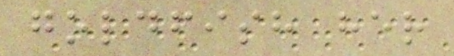goldfish her
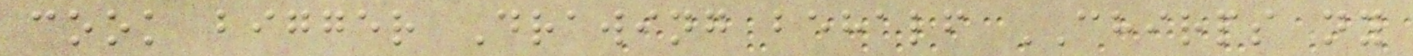cook bigger Drawing behalf CHIRPS ny
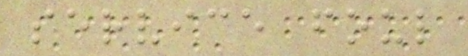service foul
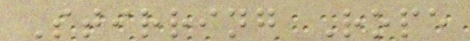Stirring Rope
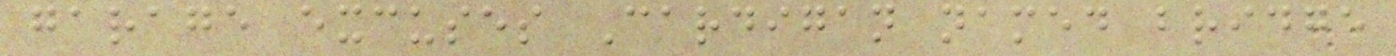garage excuses Cardigan named bridge
